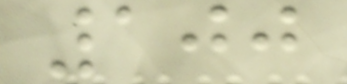100
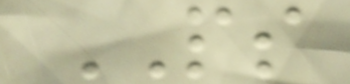PS
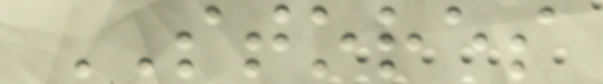STORES
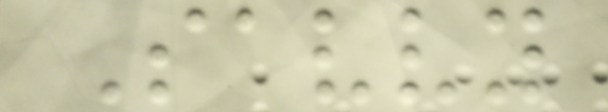Savvy
